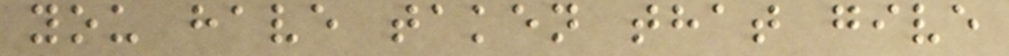you have taken that give
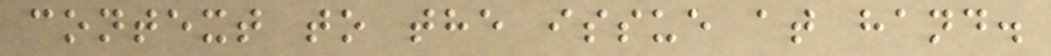context to the issue at hand.
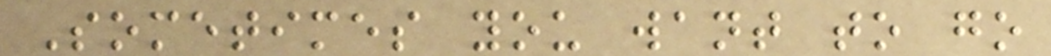Sometimes you want to go
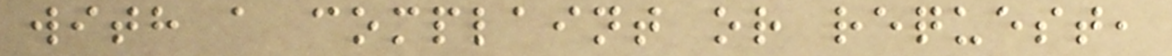with a complaint or request,
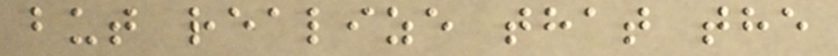but realize that the
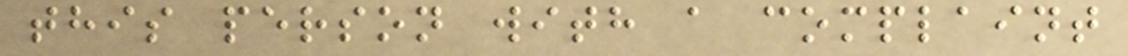this person with a complaint
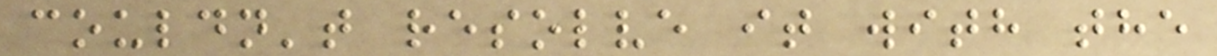couldn't resolve it with the
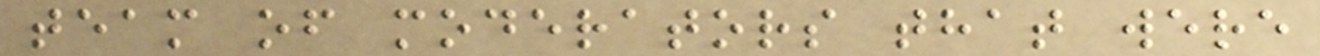team of moderators that were
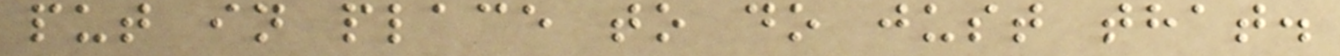put in place to do just that.
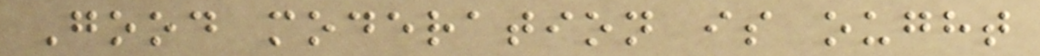Good moderation is ought
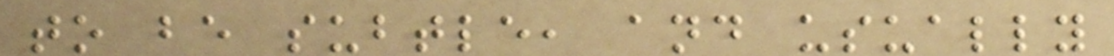to be subtle, and usually
